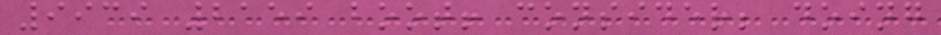9939 2159 boot! consider; doing
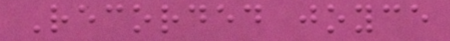Recorded joyce
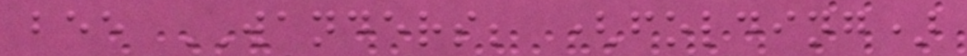bee WANDERS; (folding)
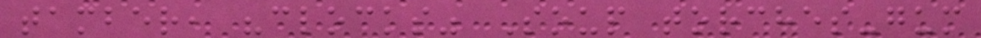tamber, "clocks" Soup torches-gum
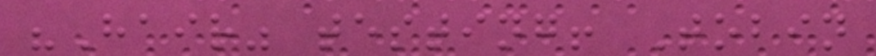"Hair" testing! Tobin
